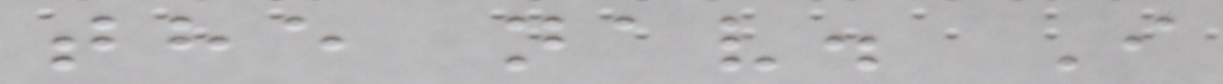the nav. I
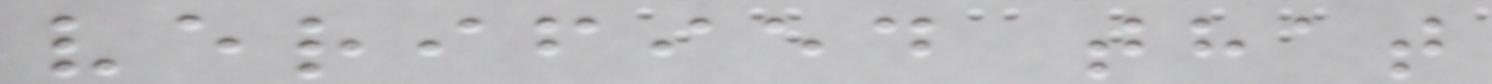verified that
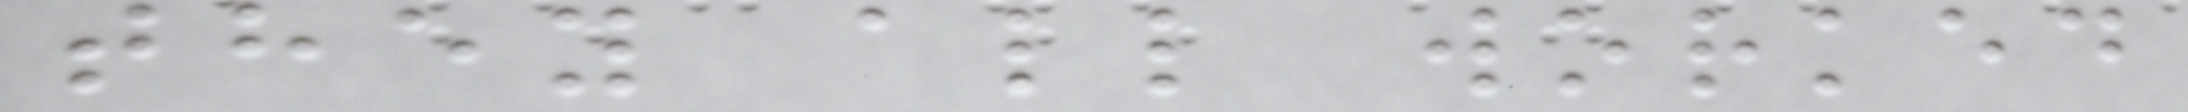they all worked
